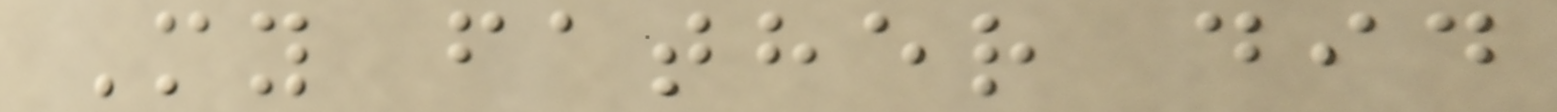My father did
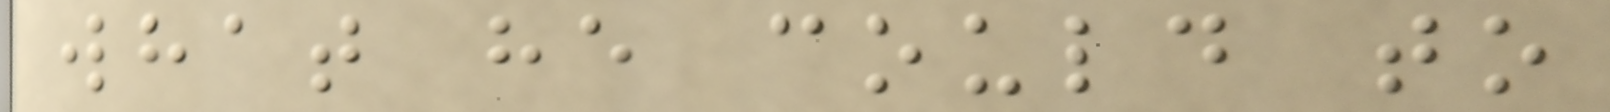what he could to
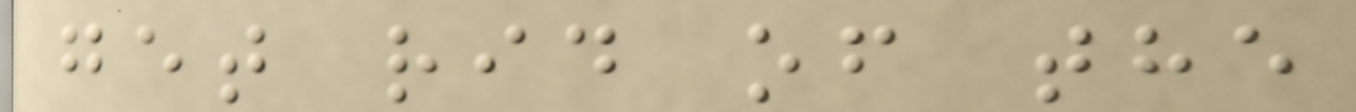get rid of the
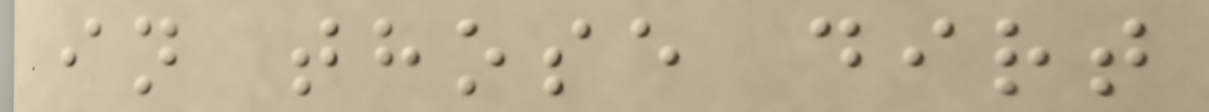in those dirt
